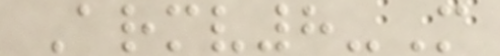Armv8-M
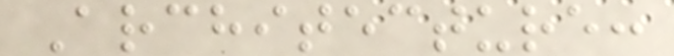Architecture:
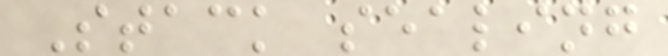Stack sealing
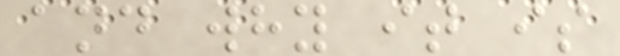and why it is
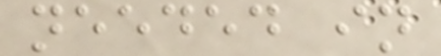needed in
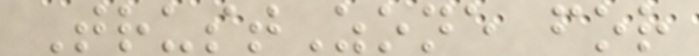TrustZone for
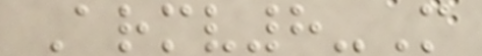Armv8-M
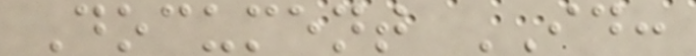Document ID:
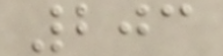203
